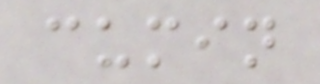cumin
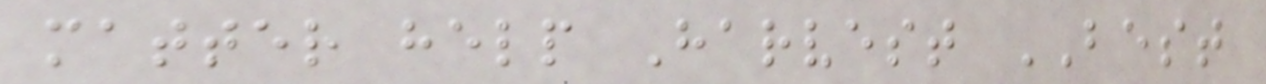matter help Harvest BEST
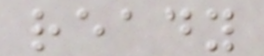ready
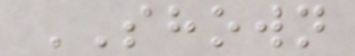SHOWN
